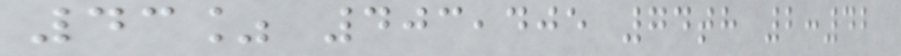43% 403,405 74th 2:42
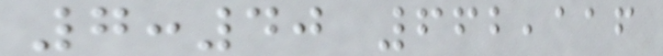7:40 662,116
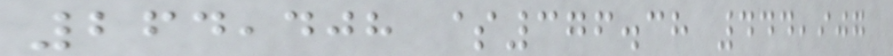264,408 $376.38 444,907
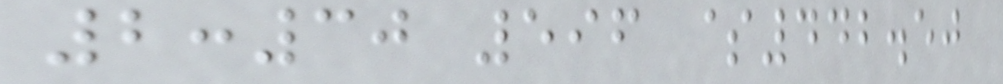2:30 596 $442.50
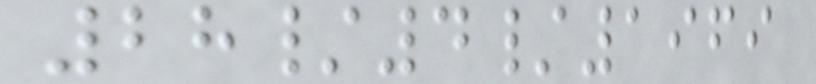28/4/1969
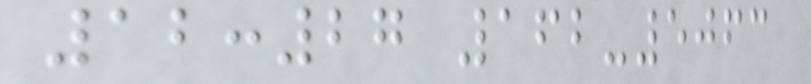12:27 162-5063
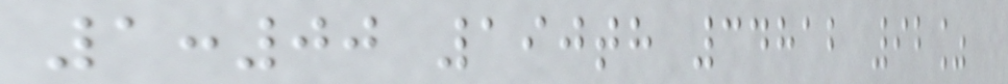1:00 190th 34812 92%
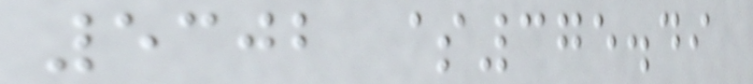5302 $375.49
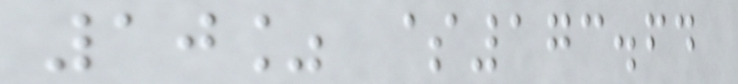10% $173.64
